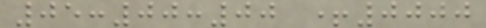05:00:00 +0000
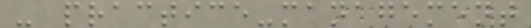- practice-management
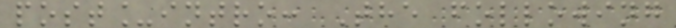post_intro: The following
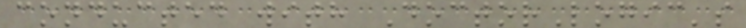conducted with DoctorLogic's
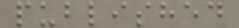published
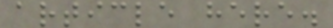article here.
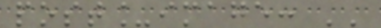post_image: ''
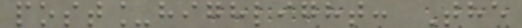post_highlight: The
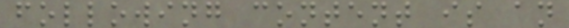following content is an
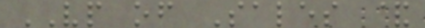VP of Sales &
